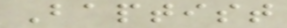Baptist
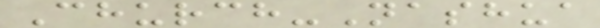Church-Nashua
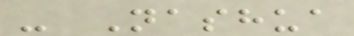- Nashua
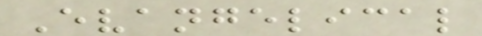Evangelical
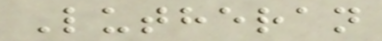Lutheran
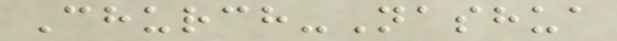Church-Nashua
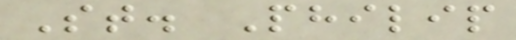St. Philip
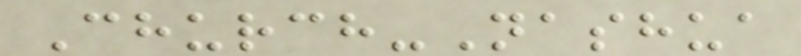Church-Nashua
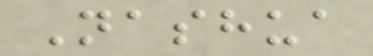Nashua
